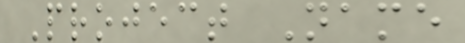Project Name
